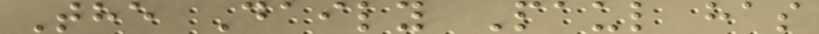The Daily Paul has
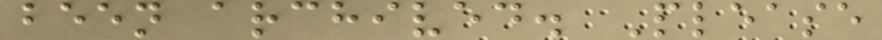been archived. Please
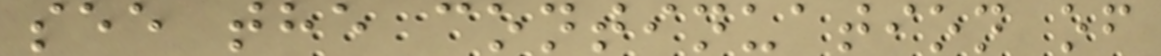see the continuation of
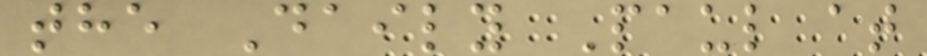the Daily Paul at
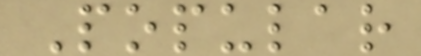Popular
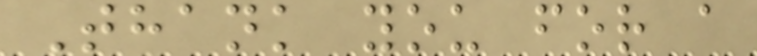Thank you for a
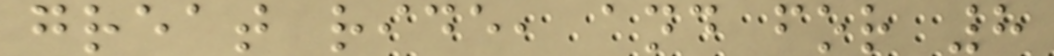great ride, and for 8
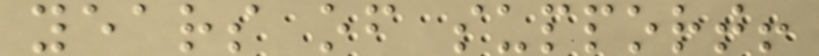years of support!
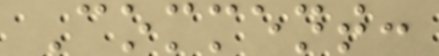Comment:
